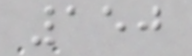150
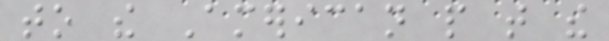to the American people that the
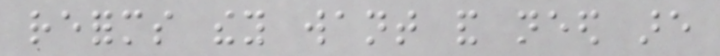reforms they want and need are
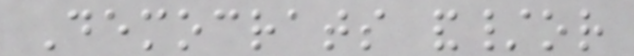Democrats and/or
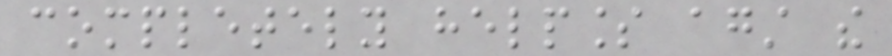completely helpless against the
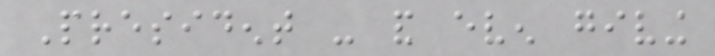President - and even giving
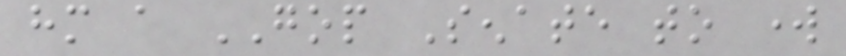him a GOP Senate to work
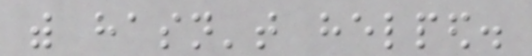with hasn't helped.
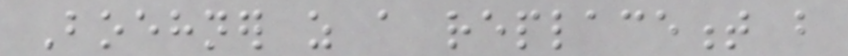Boehner as a replacement but
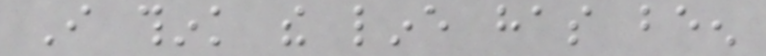I think the line has been
